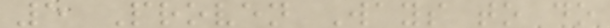5 Proven Ways to do
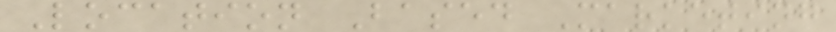Location Based Marketing
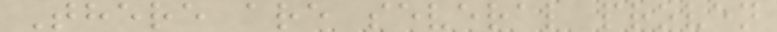There are several proven
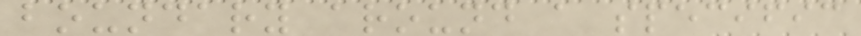boundary around a specific
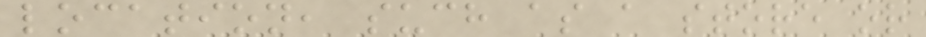location, such as a store or
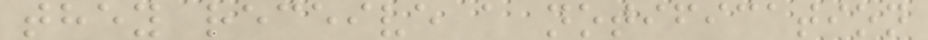they receive a notification
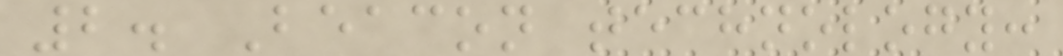2. Beacon technology:
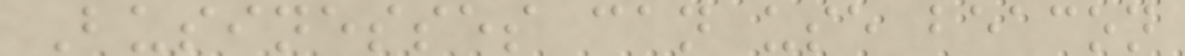Businesses can use beacon
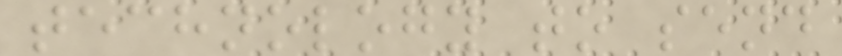technology to send
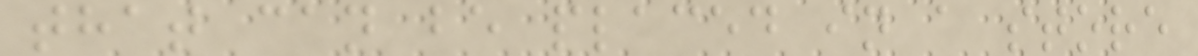that can be placed in a store
